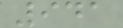941
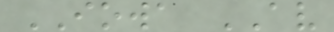IOWA AV
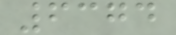6374
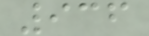936
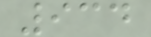934
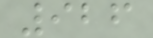926
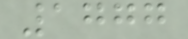1777
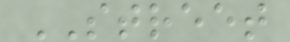STREET
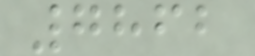7862
